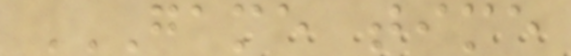GAME TIME
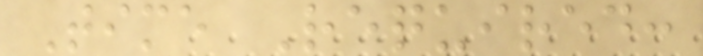Time Required:
